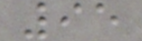95
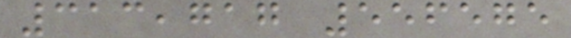313,717 556575
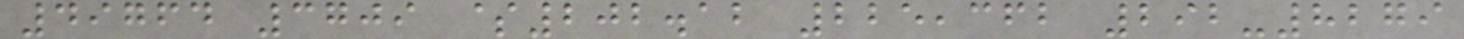49764 3709 $202.12 225,362 292-8279
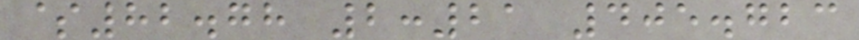$82.78 2:21 405.723
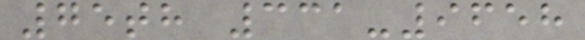75th 331-9658
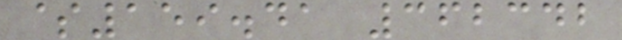$159.41 362342
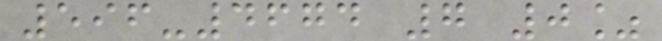596-4674 7 0%
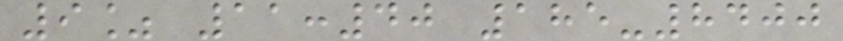9% 11:40 185-8400
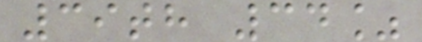39th 34%
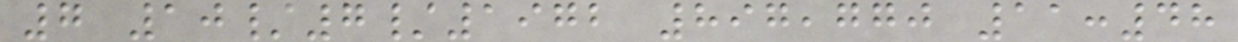7 10/7/1972 897,770 11:48
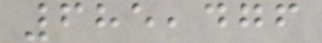685,476
